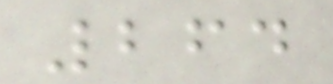264
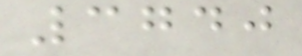3740
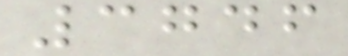3746
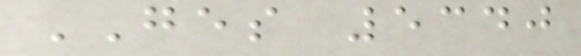GES 5340
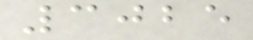3025
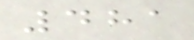481
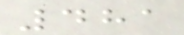481
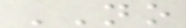NO
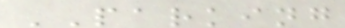PARKING
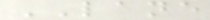LANE
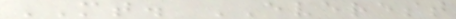MT. EVEREST
